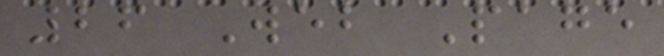26 Web Page
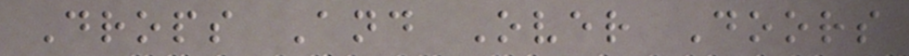Drops And Over Doors
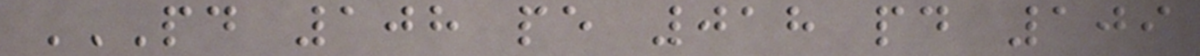PD 108 PE 018 PD 109
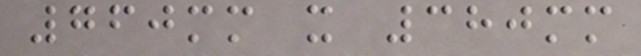760mm x 380mm
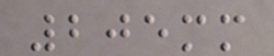205mm
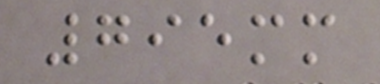795mm
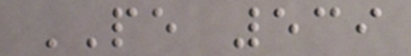PE 539
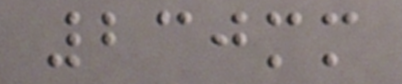230mm
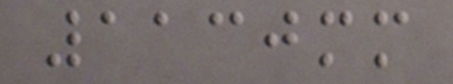1130mm
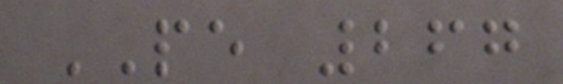PE 267
